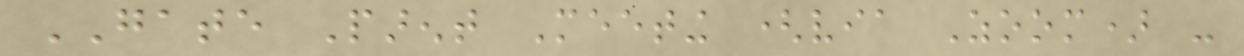GATE Parent Meeting (via Zoom) -
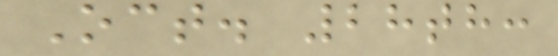Oct. 28th:
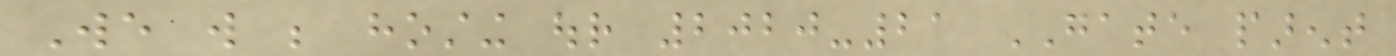We will be hosting our 2020-21 GATE parent
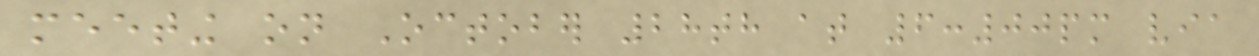meeting on October 28th at 6:00pm via
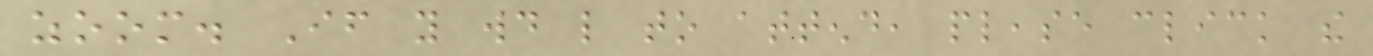zoom. If you would like to attend, please click the
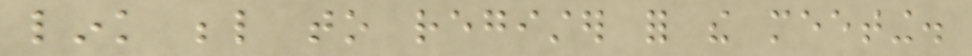link below to register for the meeting.
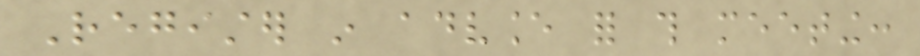Register in advance for this meeting:
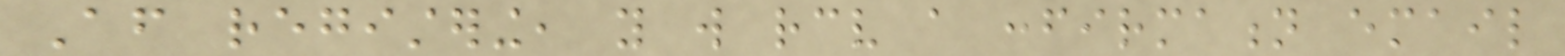After registering, you will receive a confirmation email
